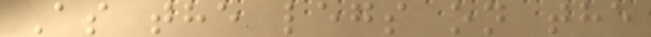As the legs on the
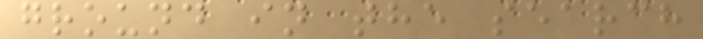ground in the search
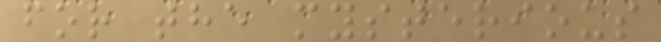for the mysterious
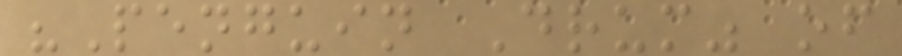"Penguin Drum" of
